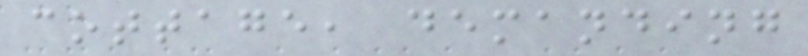cottage, demanding
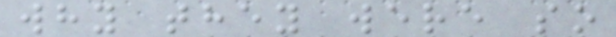why they were so
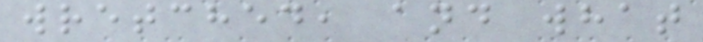wretched, and what
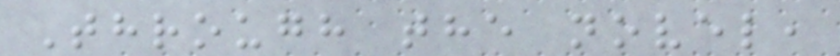Through the novel,
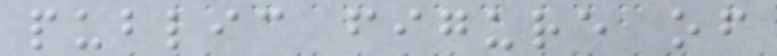public figure of
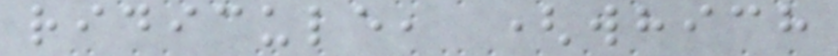ridicule, (which
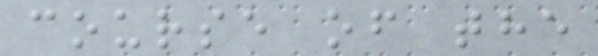course of the
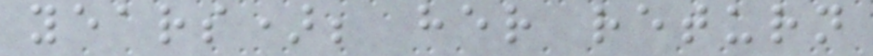years); her return
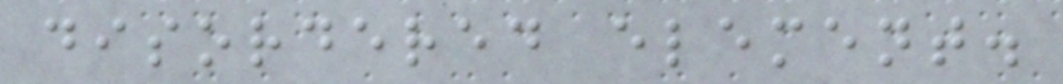disordered element.
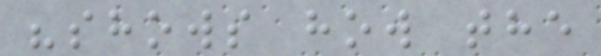"shows how the
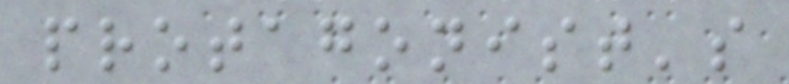protagonist's
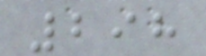298
